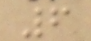6
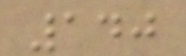140
